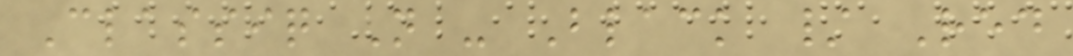Classiq N - Black / Red
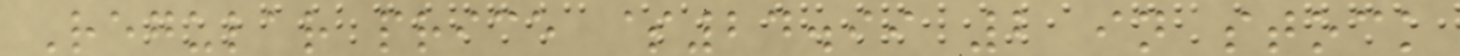Regular price $24.99 2 in stock
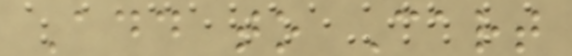Add to Cart
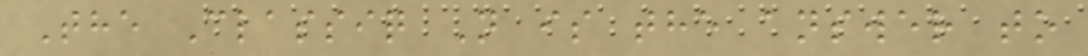The Classiq N is the answer to
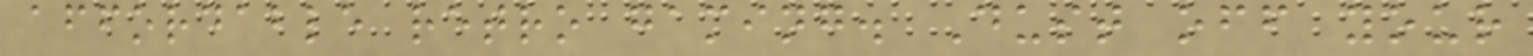affordable retro gaming. Dust off your
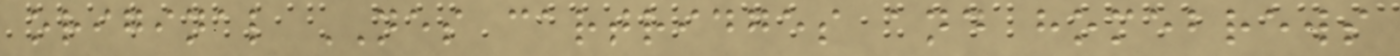original NES cartridges and homebrews
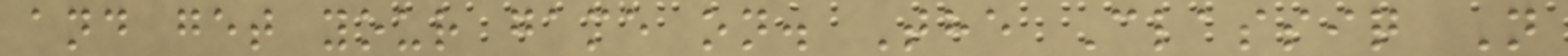and get your game on. The Classiq N
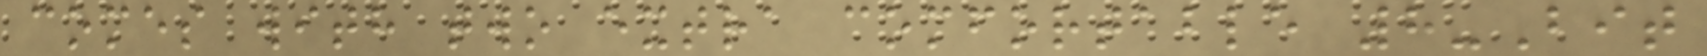comes with two extra comfortable 8-Bit
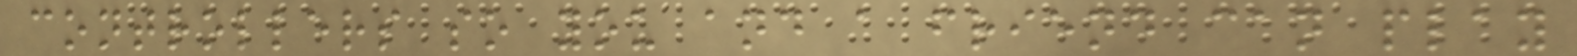controllers so you and a friend can play
